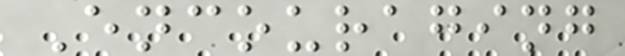Encouraging
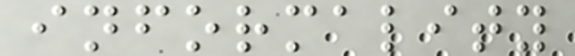informality
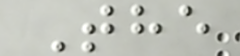The
